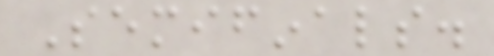Semifinals.
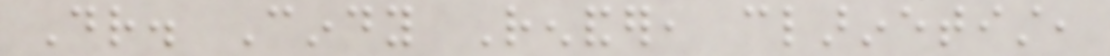Dr. Cindy Renander, clarinetist,
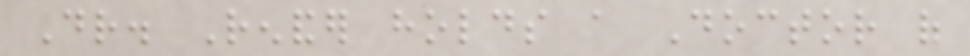Dr. Renander holds a Doctor of
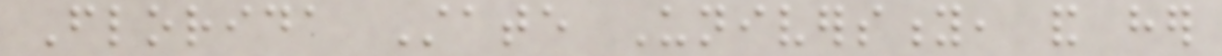Florida State University, and her
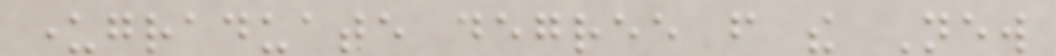undergraduate degree from the New
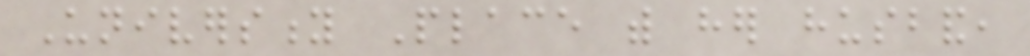University Place with her husband,
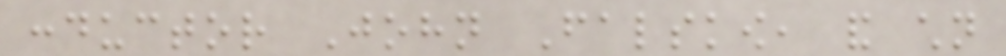conductor John Falskow, and children
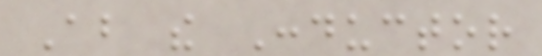About the Conductor
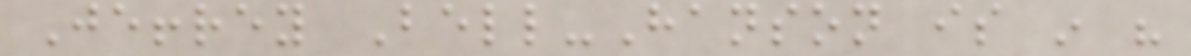Jeffrey Bell-Hanson is in his
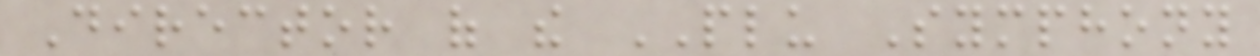Director of the PLU Symphony
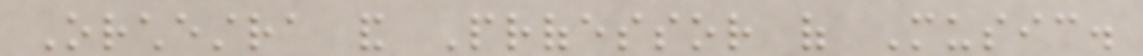Orchestra and Professor of Music.
